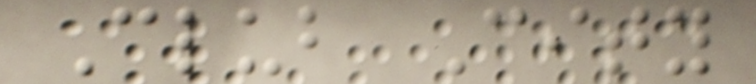Club City
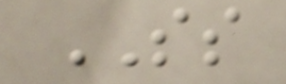SS
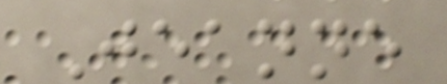Jeanne
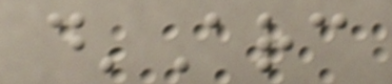d'Arc
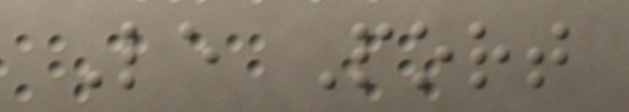Le Port
